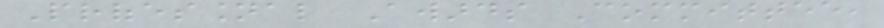Professional Awards Committee,
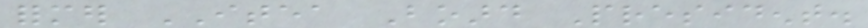former ITEA Board President.
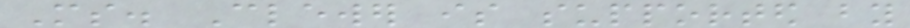Ms. Clewer is supported by
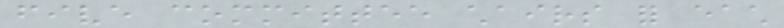five committee chairs for each
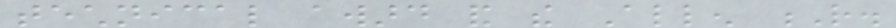technical award and the Allen R.
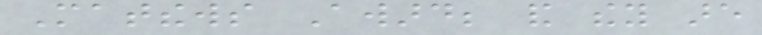Matthews Award; and they are
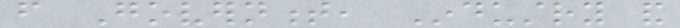from Government, Industry and
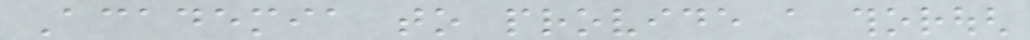Academia to provide a thorough
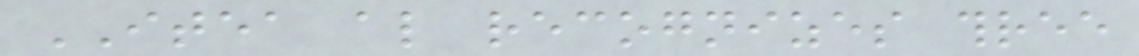ITEA also recognizes three
